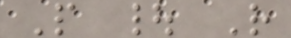P | R
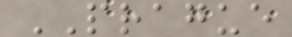PRAGUE
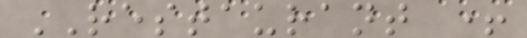RESTAURANT +
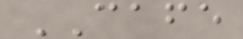CAFE
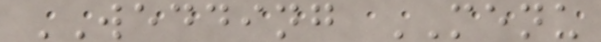WEDDING MENU
